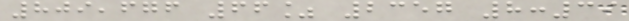809,676 66% 2357 8:39
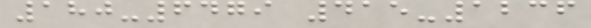180-6479 415-1236
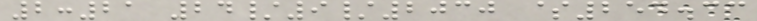2:21 24/9/2030 $254.33
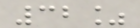32%
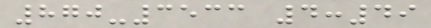870-3533 4:49
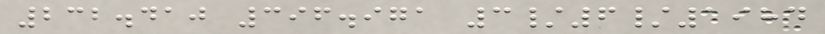232.410 396.971 3/6/1984
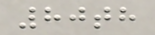80th
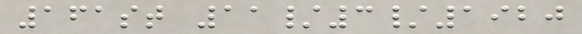161st 11/3/1920
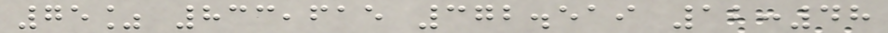75% 833,615 372.519 12:48
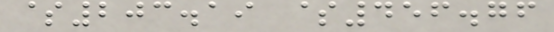$203.19 $456.76
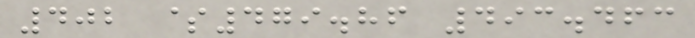402 $479.86 493.463
